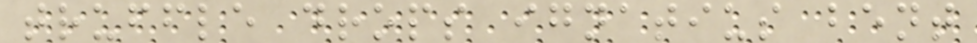truffle drops ignatius bent
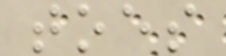toes
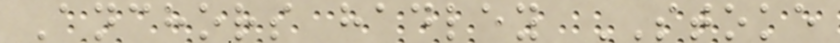Anchors hadley STOKE
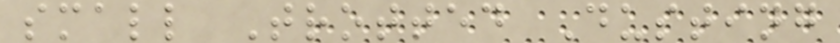small Trotted Dusting
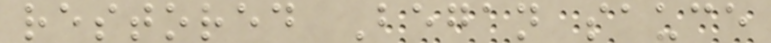restored Began sauce
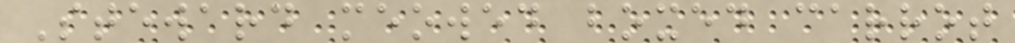Steward meowed boxed carrot
